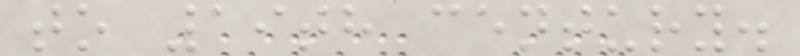to 19th century.
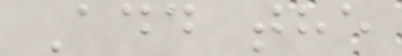Add the
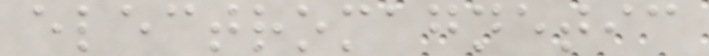electromagnetic
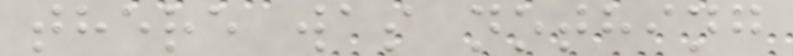there was nothing
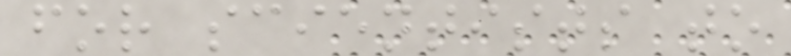for scientists to
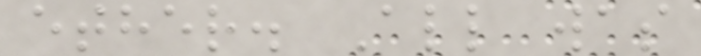ether. All was
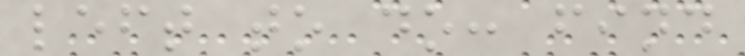left to do: find
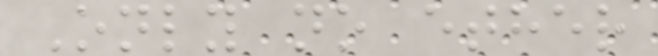Only no ether
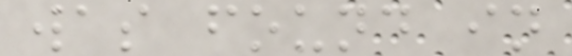was found in
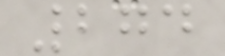274
